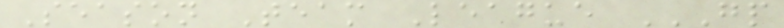Season Team League GP
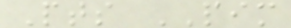Pts PIM
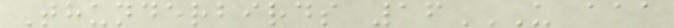Thunderbirds 16U AAA
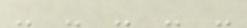- - - - -
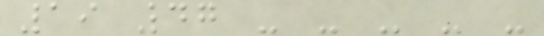19 47 - - - - -
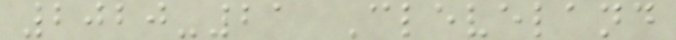2020-21 Cleveland
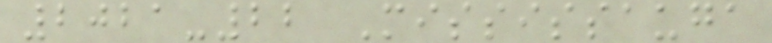2021-22 Mississauga
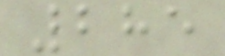285
